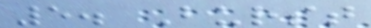5. Burst
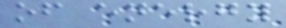of energy
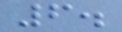6.
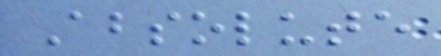Absolute
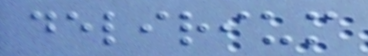delirium
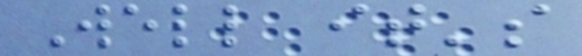Well it's
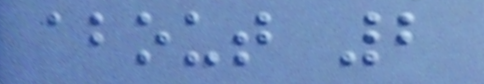about 2
